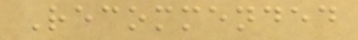Recommended
